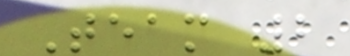Team 2
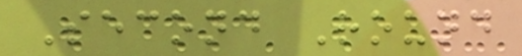Second Round
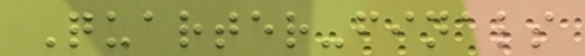Quarter-finals
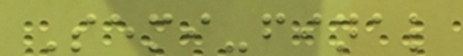Semi-final
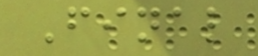Final
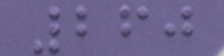260
